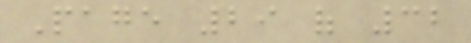Page 29 of 32
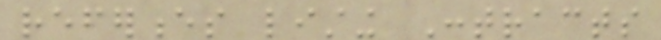references listing Contracts
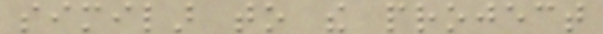similar to the project
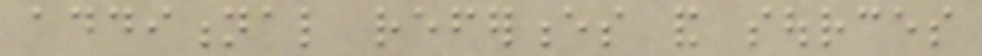additional references and sources
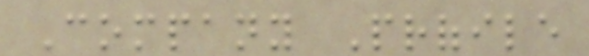Company Profile
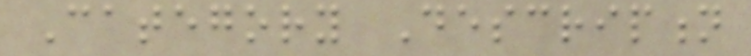Category Description
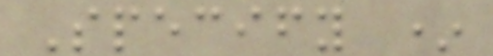Specify *
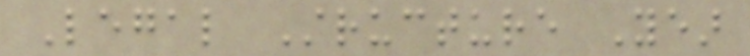Legal Structure Year
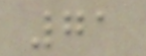71
